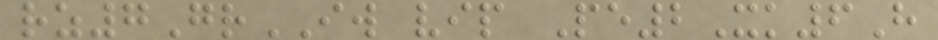rz7GrIW vip Pe2Xk6H
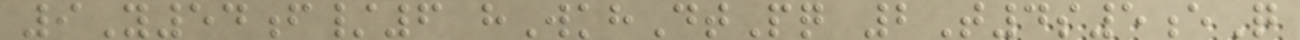9Y54f/6 hWkhDtPq 2T4s5eQ
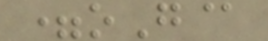=oG@
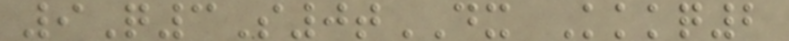9Q3S0tDX Kkkq2
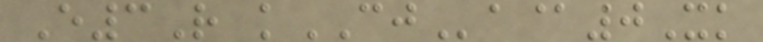E3R kCJa@0Xk
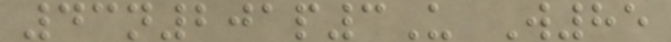43n201p3U W85
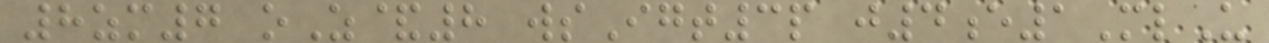8zm7 oZ&8 wsIgt3p j4e1MlU
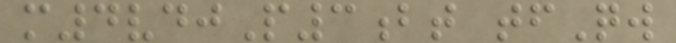m4vdjP3bt tfQw
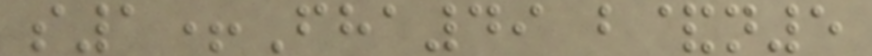s1+Fha49 b&n5
